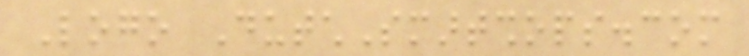Logo DutchSmartshops.com
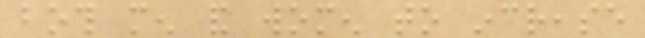both men and women to increase
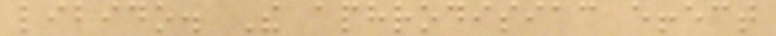libido. The aphrodisiac effect
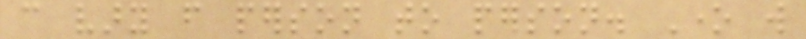can vary from person to person. One will
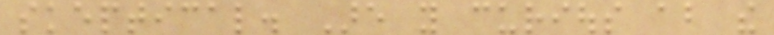skeptical. Are you curious about the
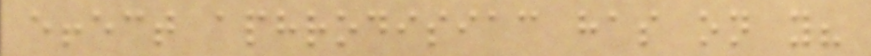effect aphrodisiac has on you?
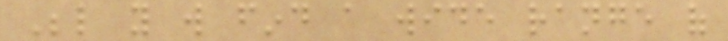Below you will find a wide range of
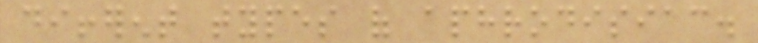different types of aphrodisiac.
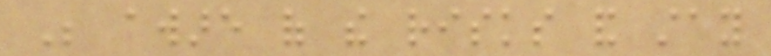Be aware of the risks and stay
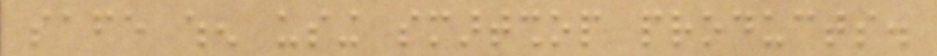safe when using smartshop products.
